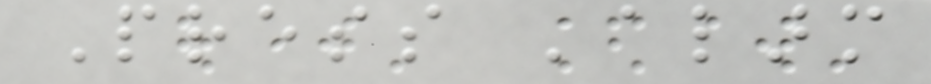Press 'alarm
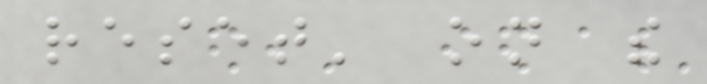reset' on the
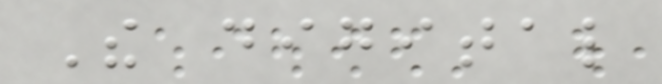The digital
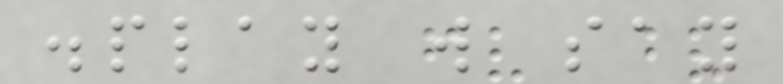display will say
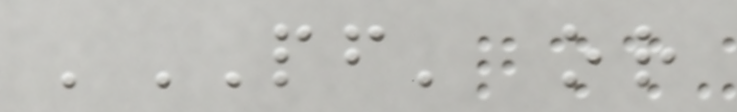'PF' or
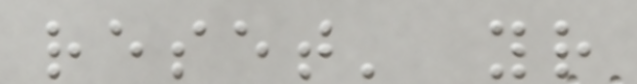reset' your
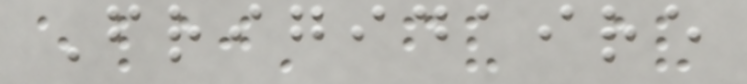Frigidaire
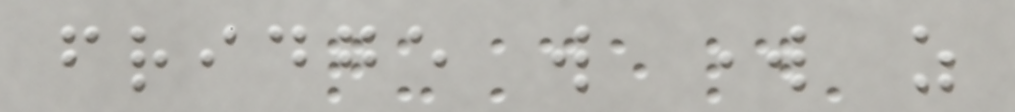fridge will work as
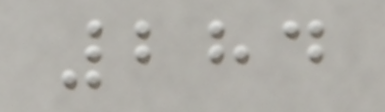284
